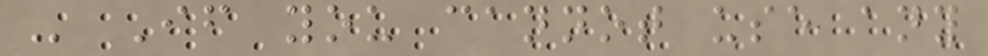- If you cannot use any
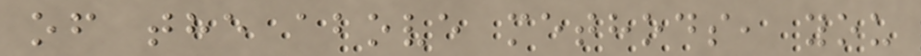of the above methods, you
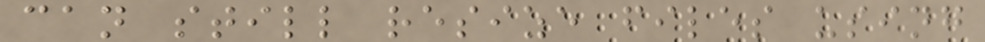can still resize files using
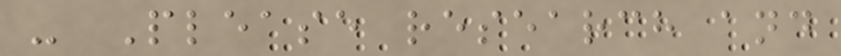- Please research and
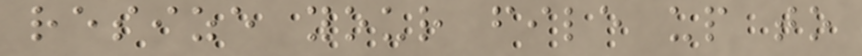resize your file up to
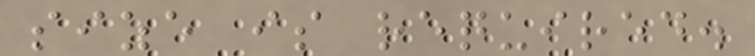size is required.
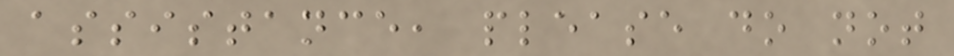assistance, please do not
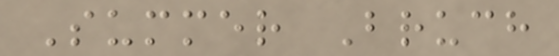Summer Bruch
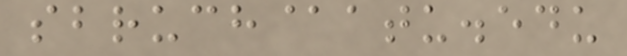sbruch@atu.edu
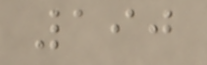190
